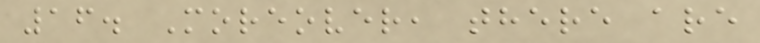16. Moreover, there are
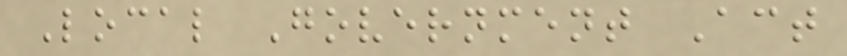Local Government Act
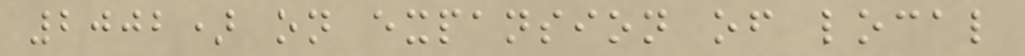2002) on expansion of local
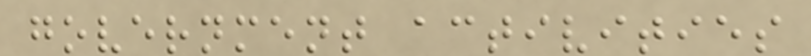government activities
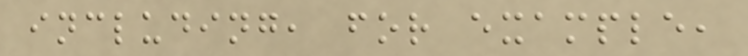including, for example,
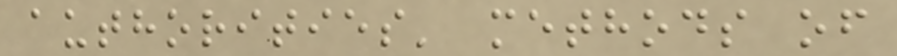authorities' methods of
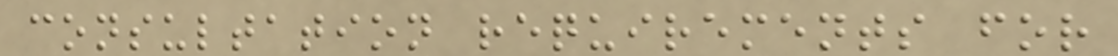consultation requirements for
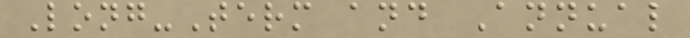Long-Term and Annual
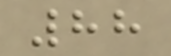88
